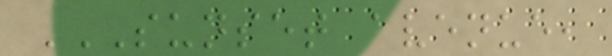SUNSET AVENUE,
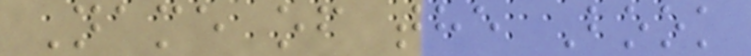Name of the Book
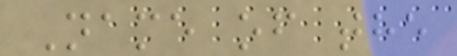Name of the
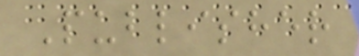Publisher
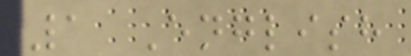1 English
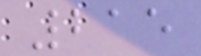215
